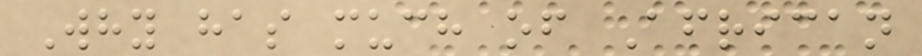Why has much of African
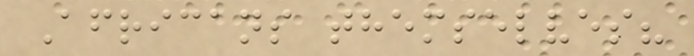Africans themselves?
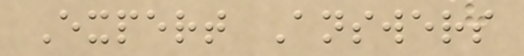Expert Answers
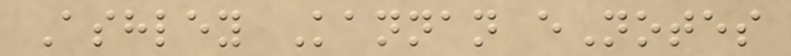Ashley Kannan eNotes
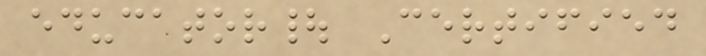educator| Certified
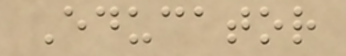Educator
